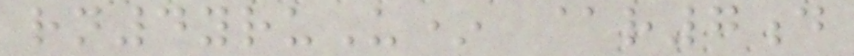rn4yruU* @r7d
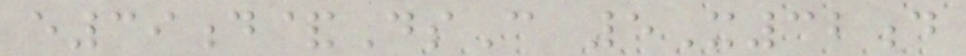e39d&DsC 5X32d
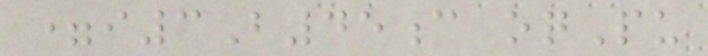=i3B45c oqPu
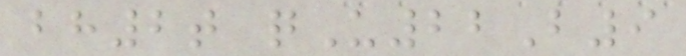bh2t qU22B9
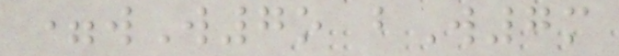=wW7o bW7m
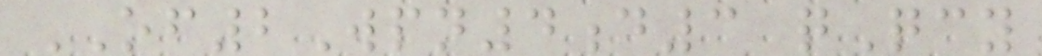OF2Wpn4d3 qQcy
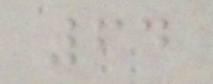64
